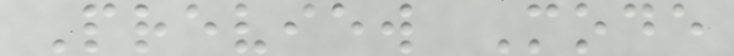Preview Mode
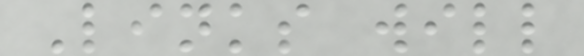Links will
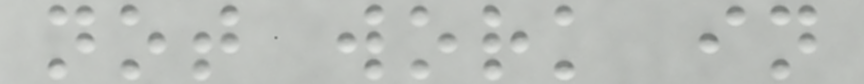not work in
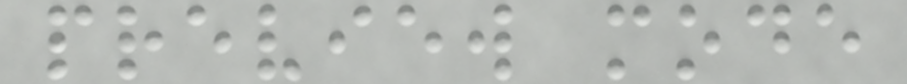preview mode
